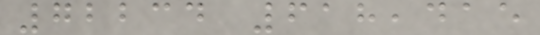72234 618,415
